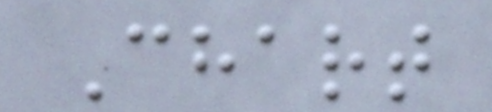Chart
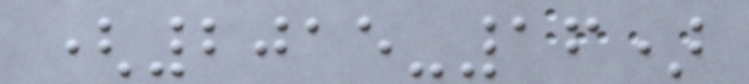(2015-16)
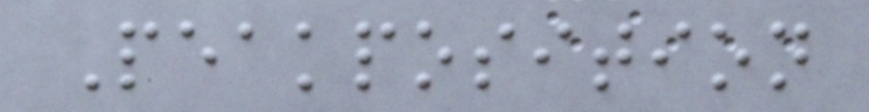Peakposition
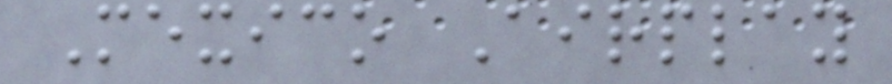Mexico Airplay
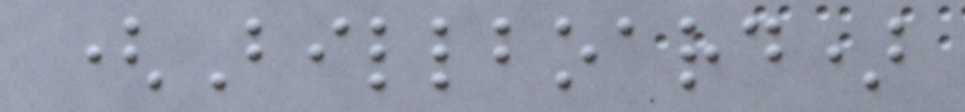(Billboard)
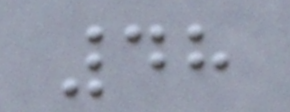48
